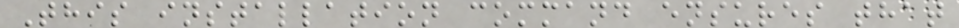This installation command ensures that
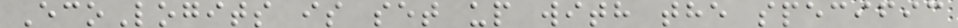EcoLogits is set up with the specific
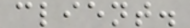client.
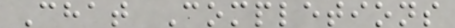Chat Completions
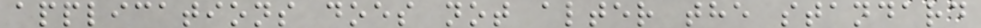applications does not alter the standard
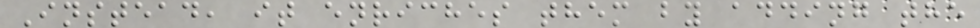Instead, it enriches them by adding the
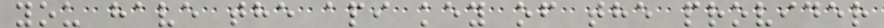you have the api key of the provider
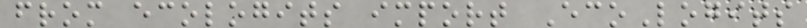from ecologits import EcoLogits
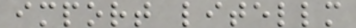import litellm
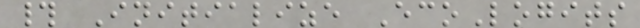# Initialize EcoLogits
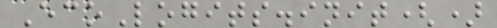EcoLogits.init()
